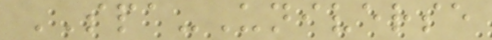SPA-Universe
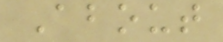About
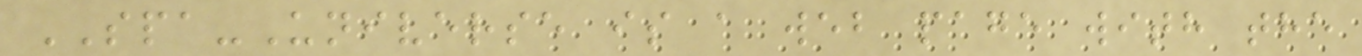SPA-Universe is a web page with the
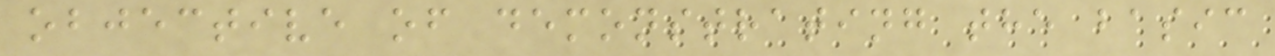objective of demonstrating the basic
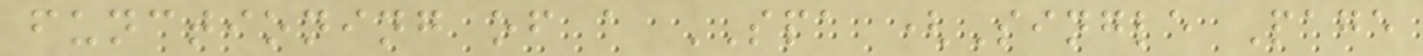functioning of a SPA (Single Page
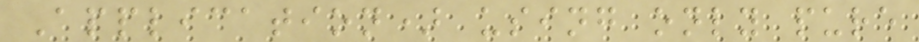Application) using only pure
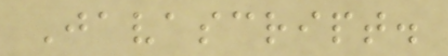Javascript.
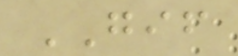GIF
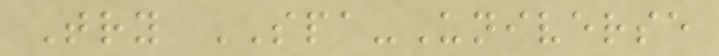Try SPA-Universe
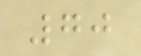70
